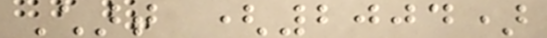Chart (2004)
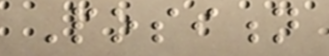Position
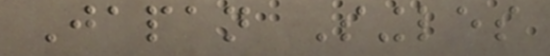Japan Singles
